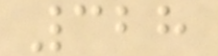328
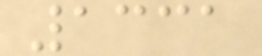1331
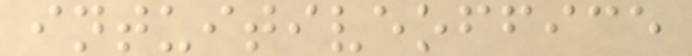intuitiveoffice
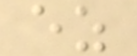ez
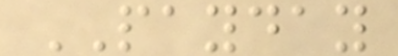PAYDAY
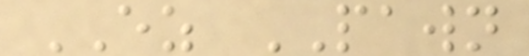EZ PAWN
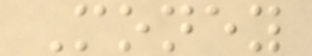Money
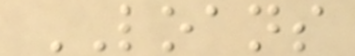LOANS
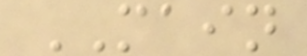MAIN
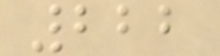222
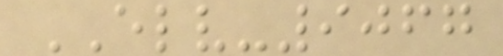ELV-9067
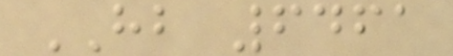HB 6461
